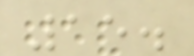15.
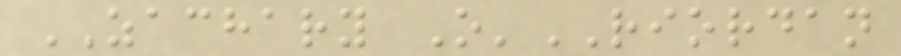ZACHARY O'RIORDAN
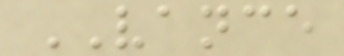VANCE
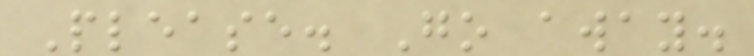Please. Go away.
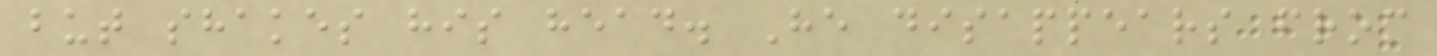but shakes his head. He disappears from
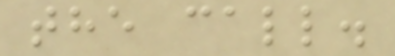the call.
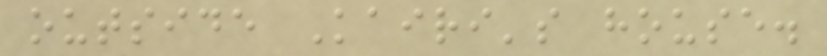outside Kairi's house.
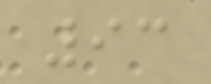93
